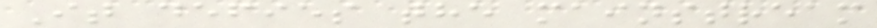It defies the mainstream
